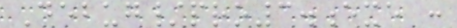Debug/pro3.exe :
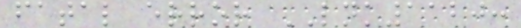fatal error LNK1120:
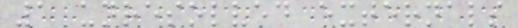1 unresolved externals
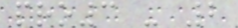pro3 - 2
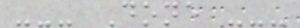--- Done ---
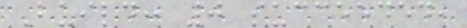Build: 0 succeeded,
